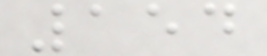154
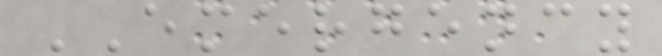EMERGENCY
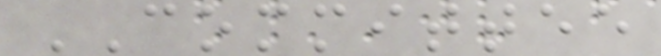COMMITTEE
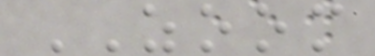ZOOM
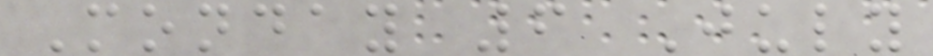Monday 6 July
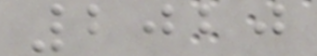2020
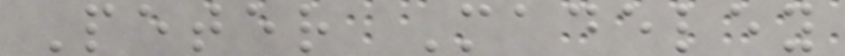Peter Madeley
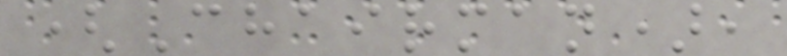(Chairman),
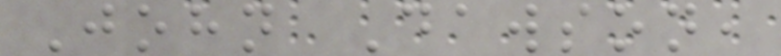John Dawson,
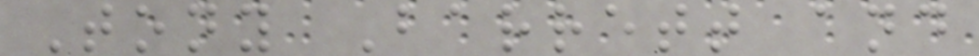Tony Barrett and
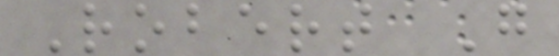Robert G
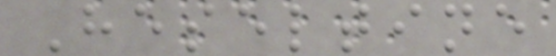Heseltine
